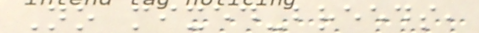No mixed-breeds,
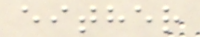either
